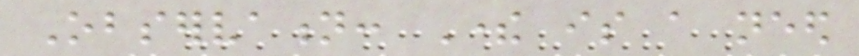Observation: There is a need
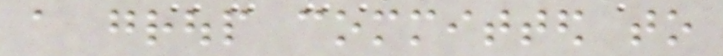a group committed to
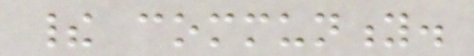their community.
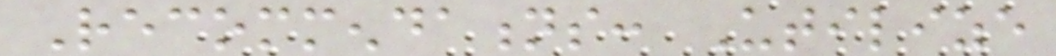Recommendations: Utilize
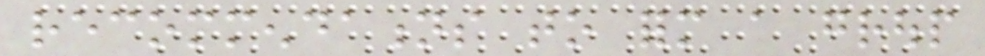recommendations to form a group
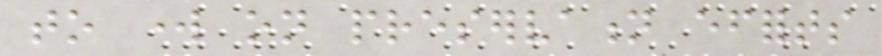to work on preservation efforts
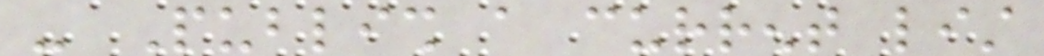- Publish a current list
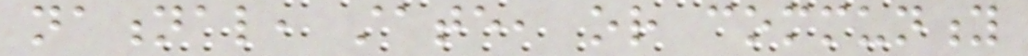national, state, or community
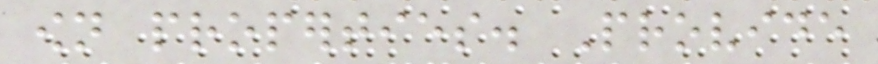own properties. Provide
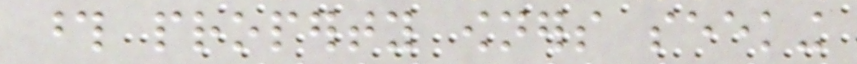those property owners seeking
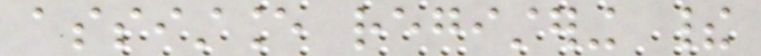assistance registering their
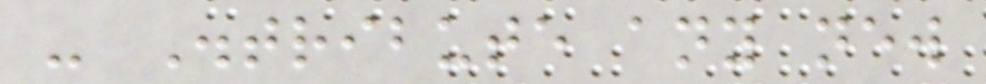- Distribute any new
